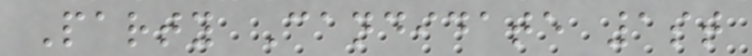Party Candidate 1st
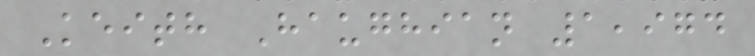Keith Haughian 1,974
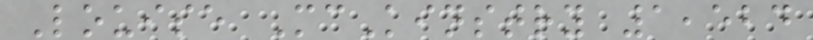Louise McKinstry 1,524
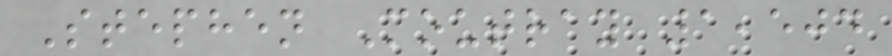Stephen Moutray 1,504
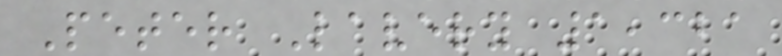Peter Lavery 1,321
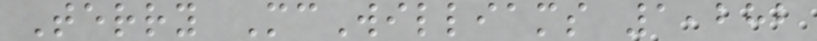Terry McWilliams 1,282
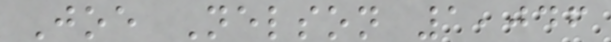Joe Nelson 1,046
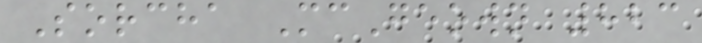Sorcha McGeown 823
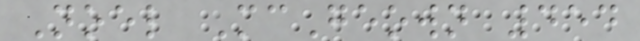Noel McGeown 454
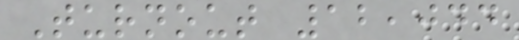Turnout 12,044
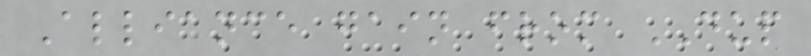Alliance gain from DUP
